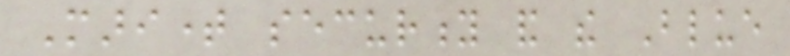Maritime security and the Blue
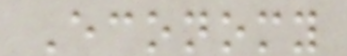Economy
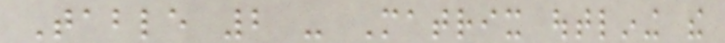Table 2 - Matrix outlining the
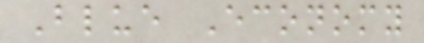Blue Economy
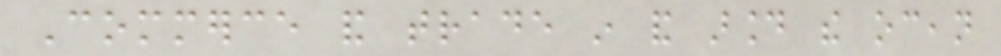Commerce and trade in and around the ocean
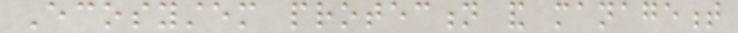Ecosystem protection and management
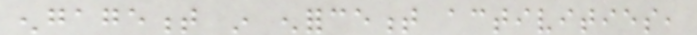engagement in enforcement activities,
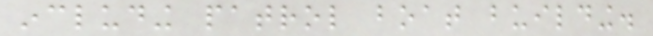including patrol boat building.
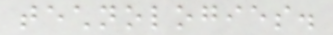technologies.
